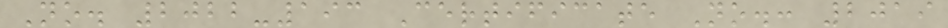No. 2022-193 Certificate No.: 2019
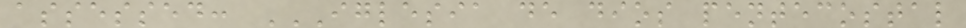assessed: IGLESIA DE DIOS PENTECOSTAL
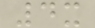4x
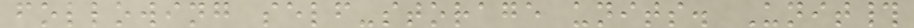following self-storage units. Unit#
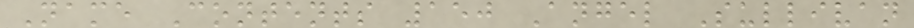Name Contents 150 Angel Sullivan
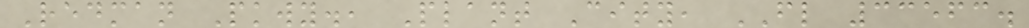Redman Pkwy., Plant City, FL 33563.
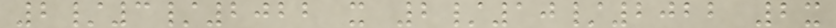2/3/2022 x 2/10/2022 2x
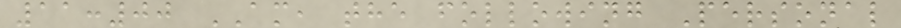11:00 AM, the following Personal
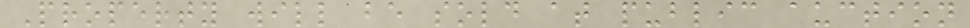Property will be sold at public auction
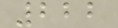222
